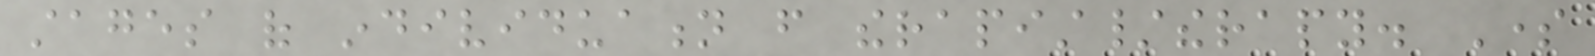stages of individuation from therapist/therapy. Some
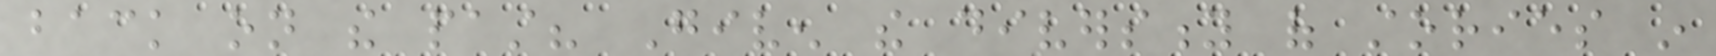back on the past? Given the diversity of stories in
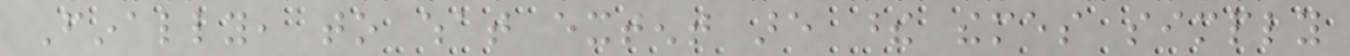Finally, to what extent are these themes simply
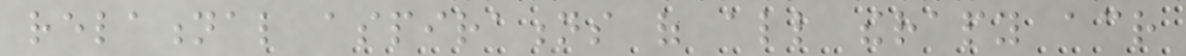relational aspirations of all therapy across
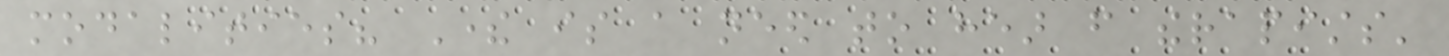modalities? There is a need to hear from therapists'
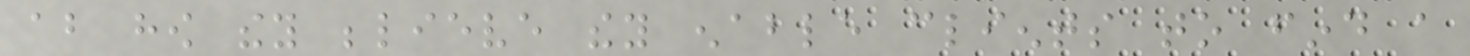about how they believe they enable clients to find a
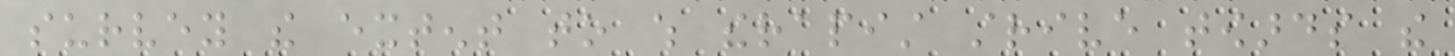survey the extent to which therapist strive towards the
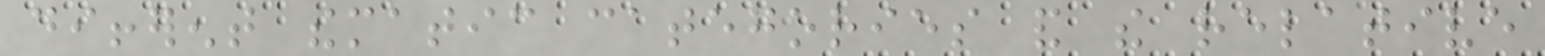different thematic categories and the relative
